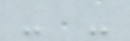- -
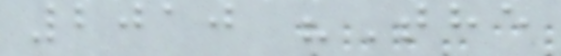2010 "The
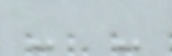- -
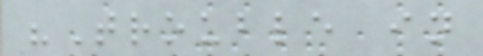"Trouble in
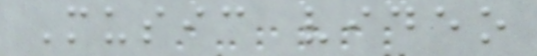Music video
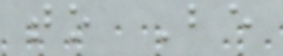to Be
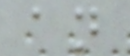an
